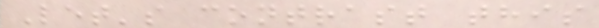Let's contrast this
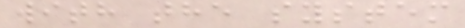with the system
